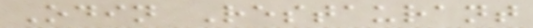Odin Restaurant
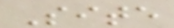Site
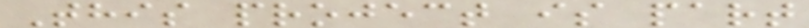This project is part
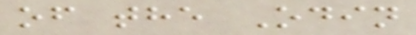of the Odin
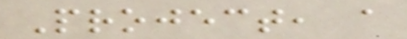Project, a
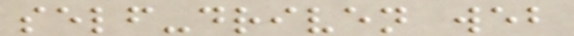self-driven web
